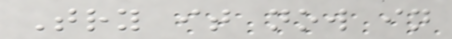Try it now in
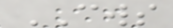CWS
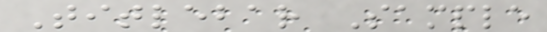Titlebar Sample
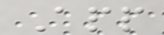App
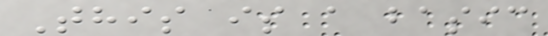This is a basic
